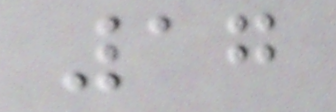17
